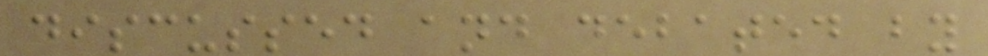discussed and debated by
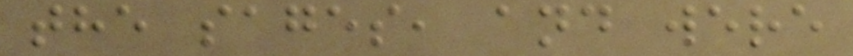the sages, and were
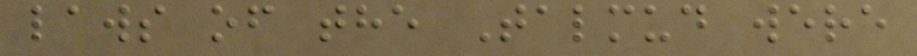laws of the Talmud were
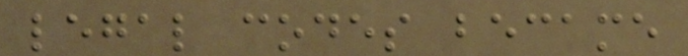legal codes became
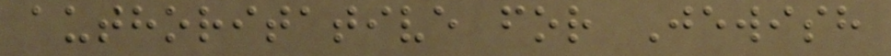authoritative for Jewish
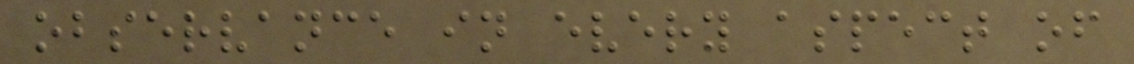observance in every aspect of
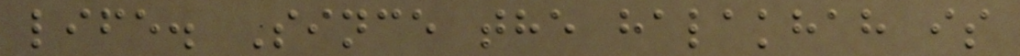life. Since the halakhah is
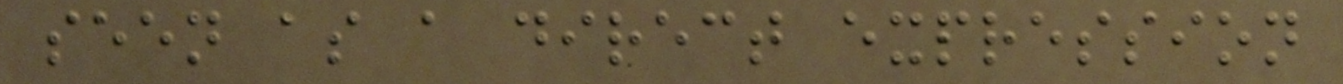seen as a direct expression
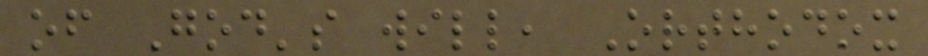of God's will, Orthodox
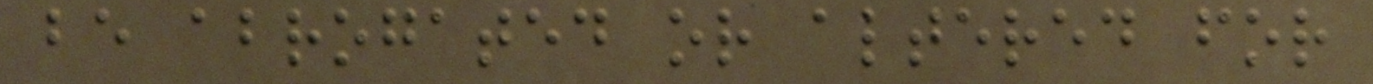be abrogated or altered for
